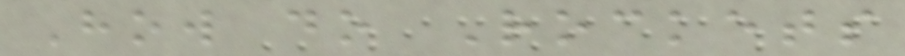How do Rockets
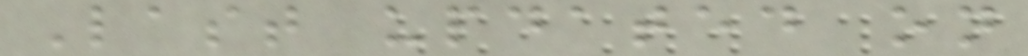Last updated on
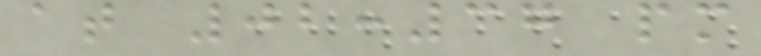at 02:37 pm
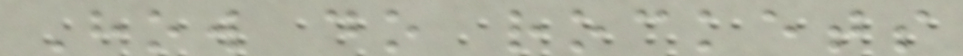How do rockets
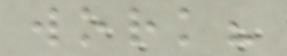work?
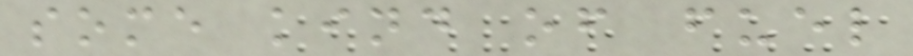some kind of fuel
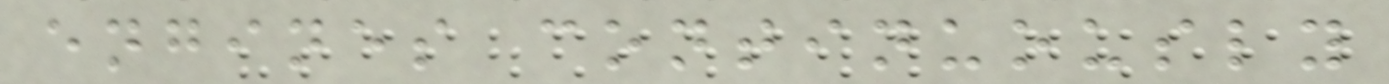engines continuously
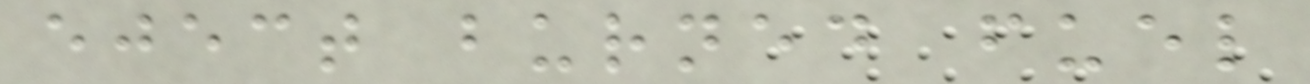eject burned fuel
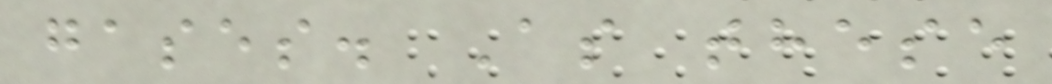gases. As these
